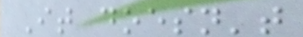It doesn't
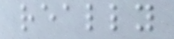really
